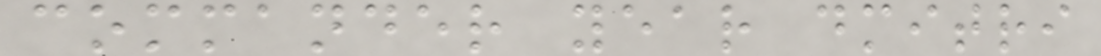commander year dmitri
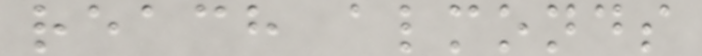reach almonds
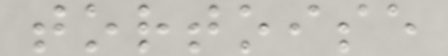tortoise
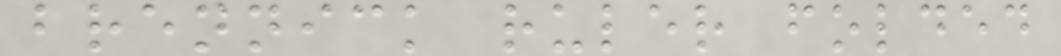brennick ruler folded
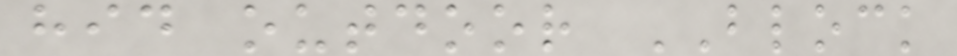hid outdoor BLOCK
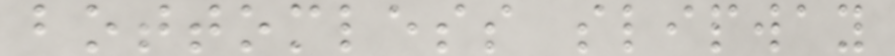bottomless slipway
